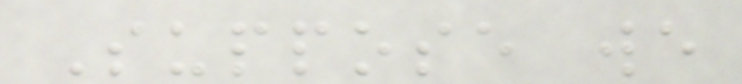Suppose we
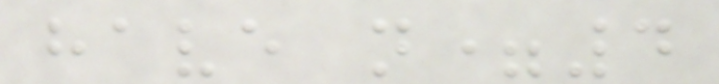have n=4
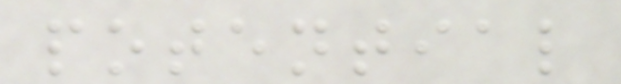potential
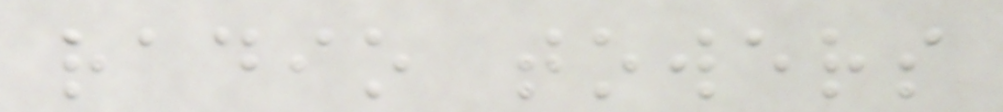radio towers
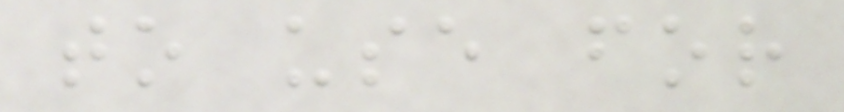to use for
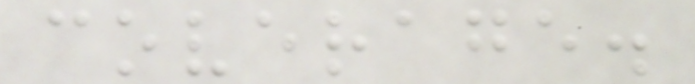coverage.
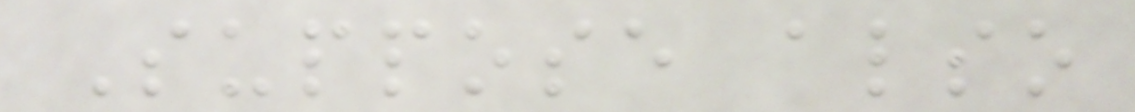Suppose also
